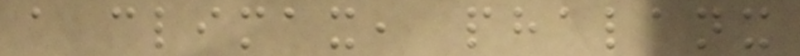a climax, phalanx
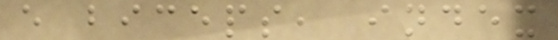e biceps, index
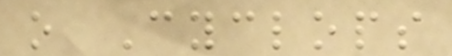o Cyclops
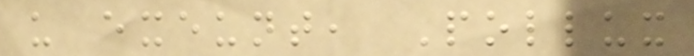u exeunt, Pollux
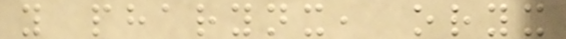y pharynx, oryx
